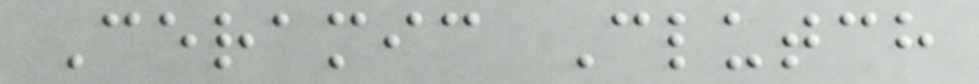Ceramic Clutch
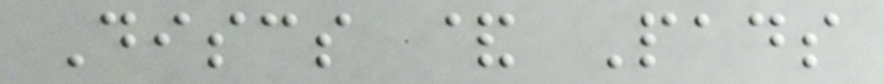Discs & Pads
